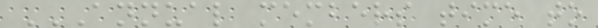ANNUAL MEMBERS TIME TO
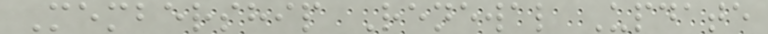Membership Renewal Update
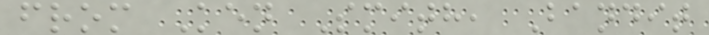from Ken Smith, Bandit
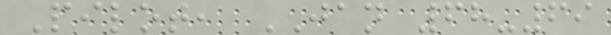Pilot, JAN 68-69
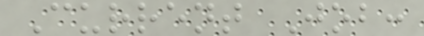Current Job:
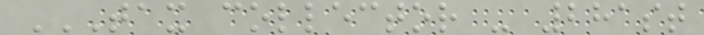TAX COLLECTOR - 281ST
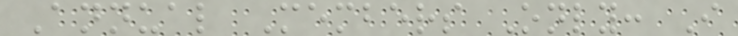Annual Members Only: I
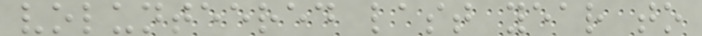volunteered last year to
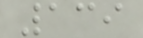139
